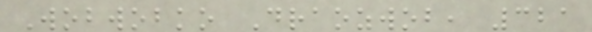Wobwobko Draozwob, 321
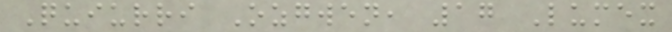Quiurri Ozgwen, 17 Lumex
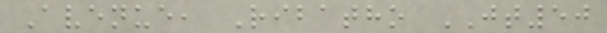Avenue, Ribatho JT50
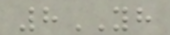8YH
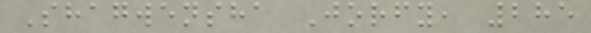Shagwensha Jorfy, 285
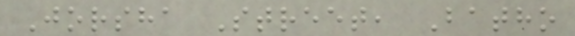Jorsha Street, Batho
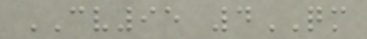CV95 4QM
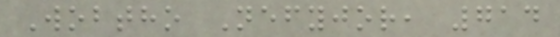Wobtho Nefyjor, 714
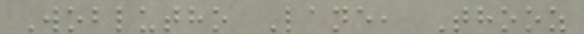Woblutho Lane, Thooz
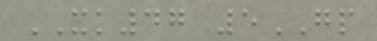XK47 5GP
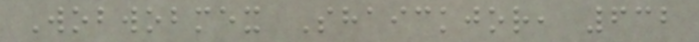Wobwobmex Shaickjor, 632
